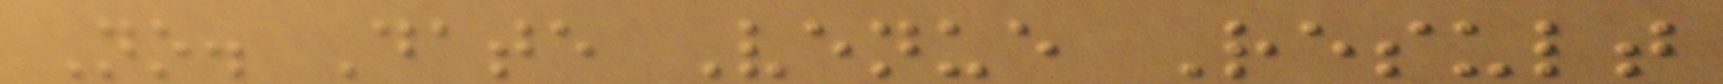No. Date Venue Result
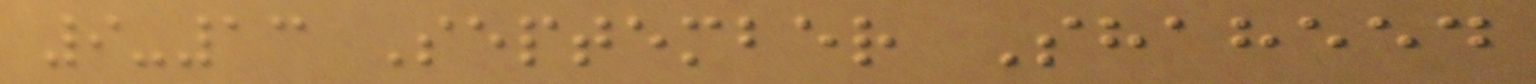9-13 September Shaheed
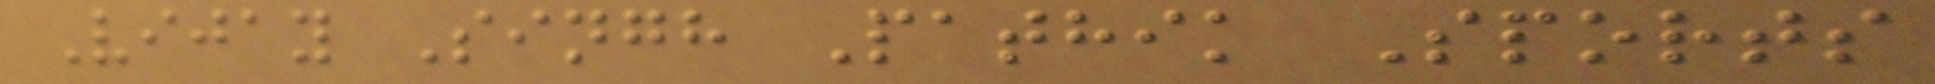Vijay Singh Pathik Sports
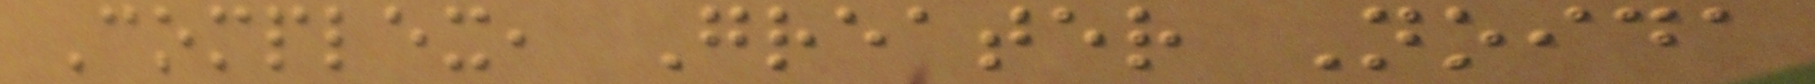Complex, Greater Noida
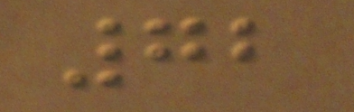72
